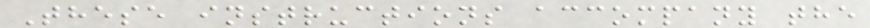These instructions accompany the
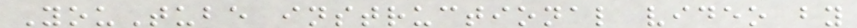YouTube instructional video by
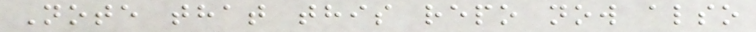Note that this repo now also
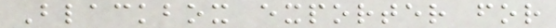Blackbox exporter for
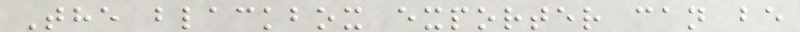The blackbox exporter can be
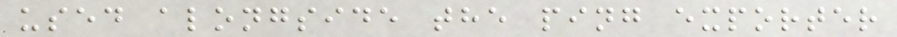used alongside the ping exporter
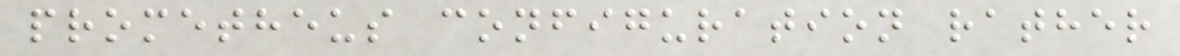prometheus configuration rather
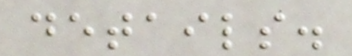details.
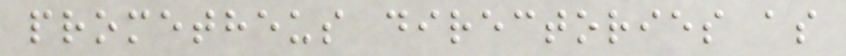prometheus directories as
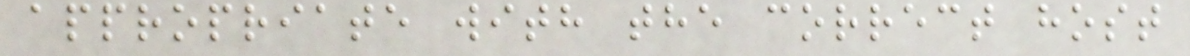appropriate with the correct host
